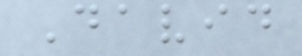David
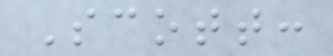Scott:
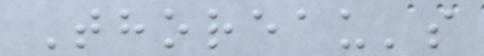Thoreau's
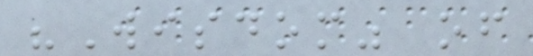"Wisdom" of
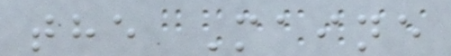the Maine
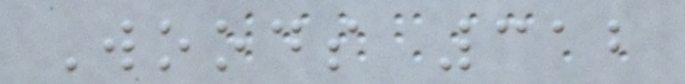Woods 312
